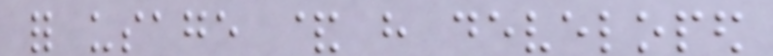for usage & have developed
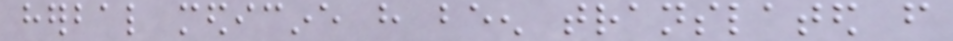herbal medicine have been translated from
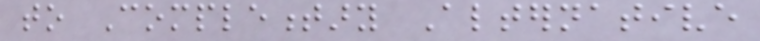to Complementary Alternative
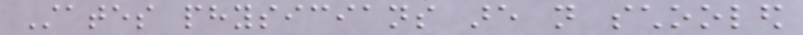States physicians are not schooled
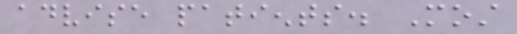advise patients. Most
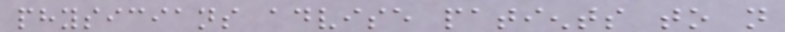physicians advise patients to not
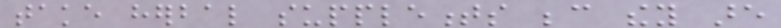take herbal supplements because they are
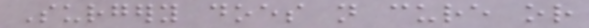Surgery does not cure or
